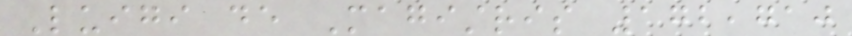Luigi de Magistris 172,710
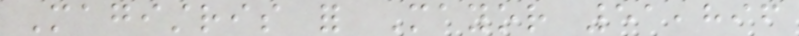Magistris for Mayor 51,896
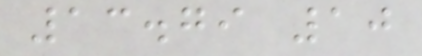13.79 10
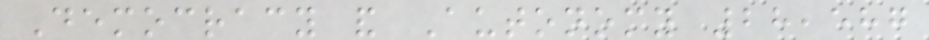Democracy and Autonomy 28,587
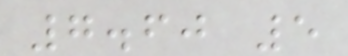7.60 5
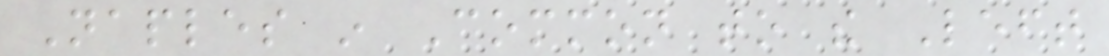Naples in Common to the Left
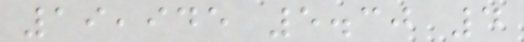19,945 5.30 4
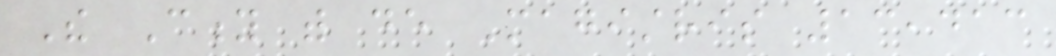The City with de Magistris 13,413
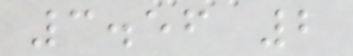3.56 2
